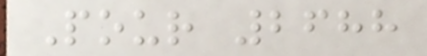Pour 2688
